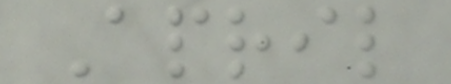April
